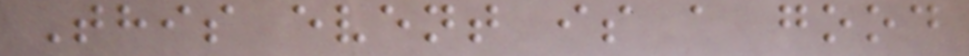This event is a good
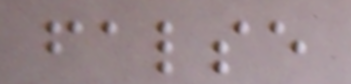false
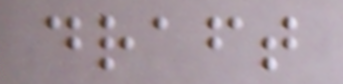draft
